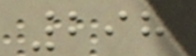298
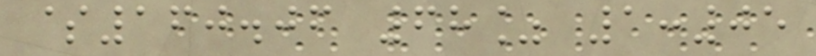$160.06 68% 1:05
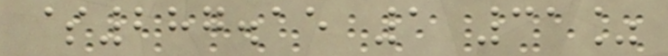$287.15 1 31%
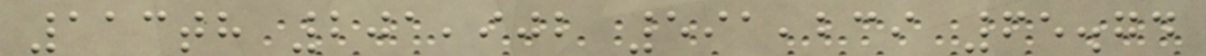113th 201,902 591,239 65.74
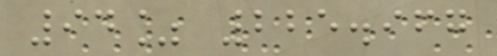94% 225.967
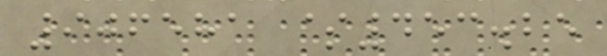906581 $453.25
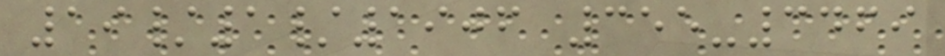19/1/1906 355-3469
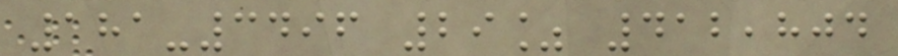181-3496 29% 412,804
